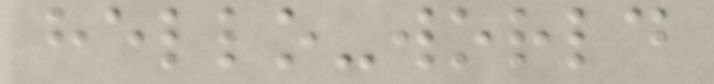hello-world
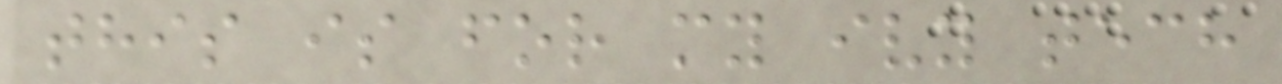this is for my ivy tech
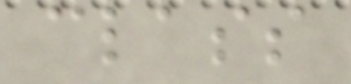class
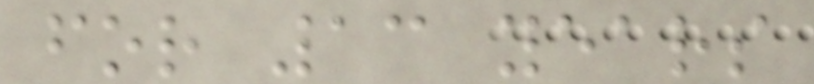for 13 years
